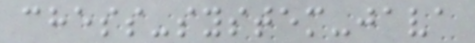chess-system-java
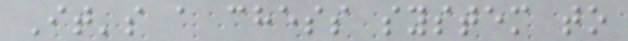It's a chess system to
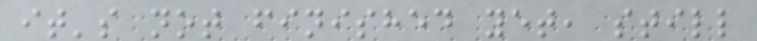it's not finished yet, still
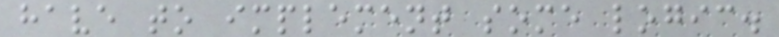have to implement some logic.
